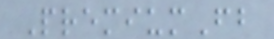PremiumFb
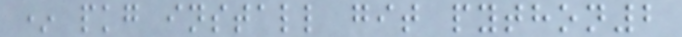* pkg install git python2
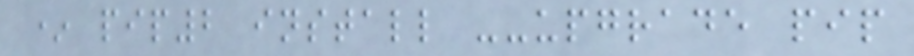* pip2 install --upgrade pip
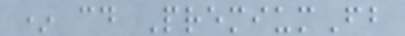* cd PremiumFb
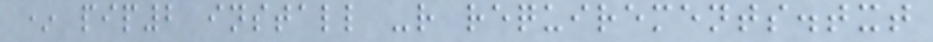* pip2 install -r requirements.txt
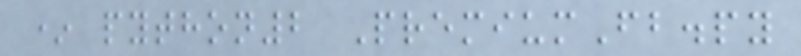* python2 PremiumFb.py
